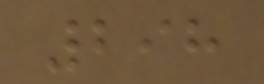298
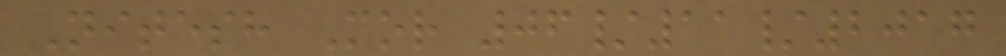Nitesh Mor 06/11/2017
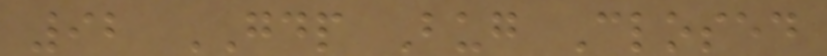92 GDP Bug Closed
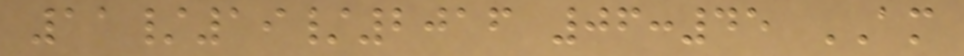11/19/2016 06:45 AM
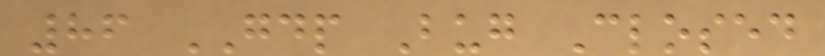86 GDP Bug Closed
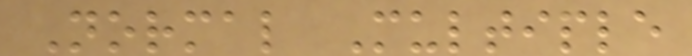Normal Multiple
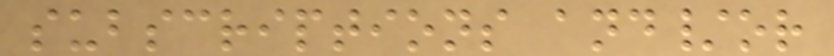subscriptions and/or
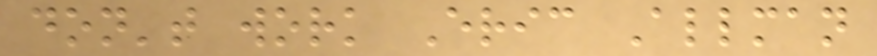don't work Eric Allman
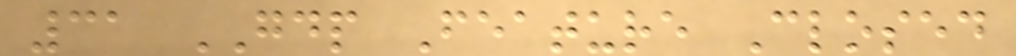31 GDP Feature Closed
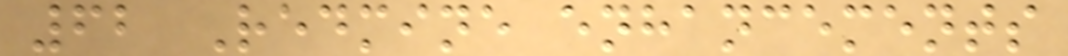62 Redmine enhancements
